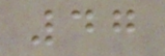47
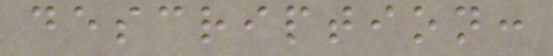description:
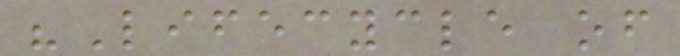"Lifecycle of
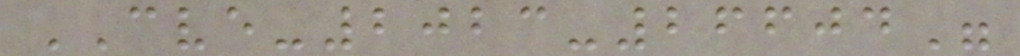CVE-2023-26604"
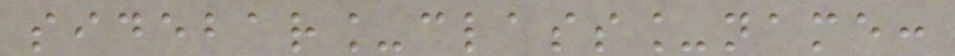sidebar_class_name:
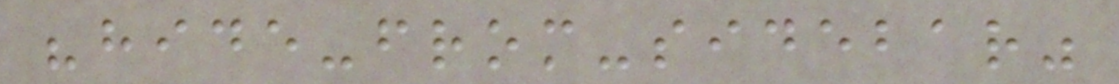"hide-from-sidebar"
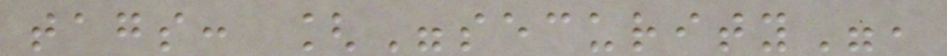tags: ["security",
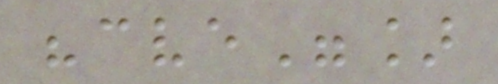"cve"]
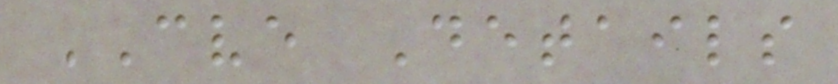CVE Details
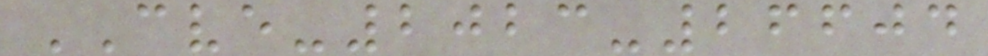CVE-2023-26604
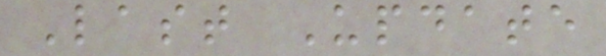Last Update
